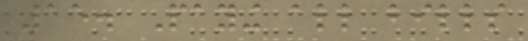15. Paying all bills
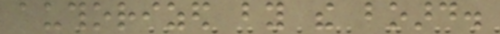authorized by the board.
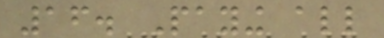16. Paying all
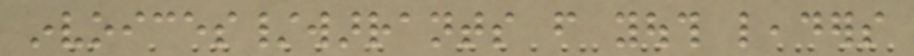invoices/warrants from youth leaders
